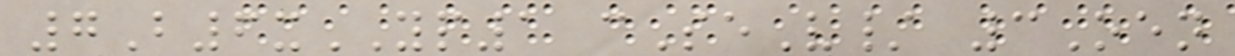7B6xYP1 cSeV/ 3Oen
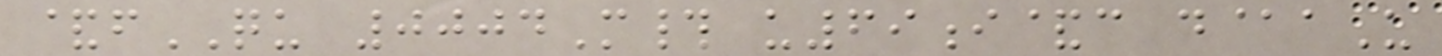&fQU 0004M# u69i&c d@aU
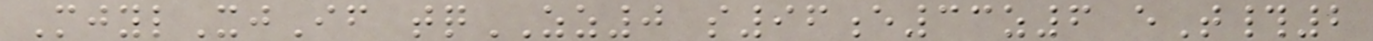MjylXjIf tqZZ0 s96e33z6 eT#2
